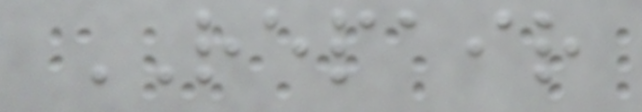REPAIR
